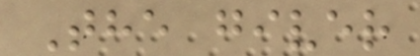The giver
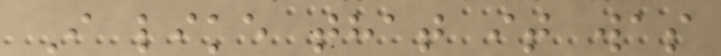I like that it was
